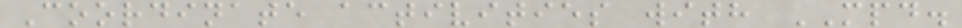Coordinate activities with MPD.
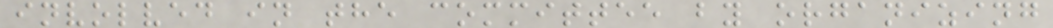involved in the committee by organizing
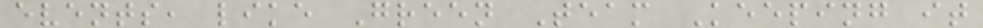events, like Green Team Keeping it
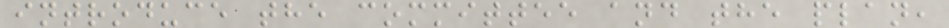introduce the committee and the plan,
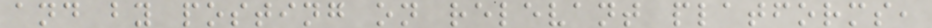and by posting on relevant platforms,
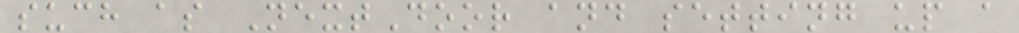such as NextDoor and setting up a
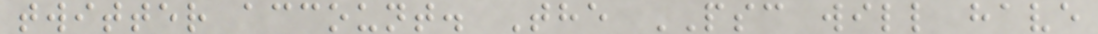twitter account. The PSC will have
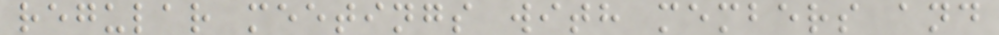regular meetings with members and
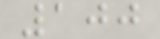100
